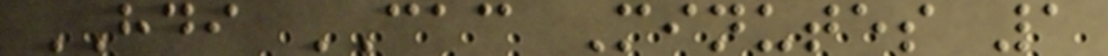HDI CAC Minutes 1
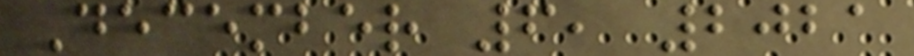December 6, 2021
